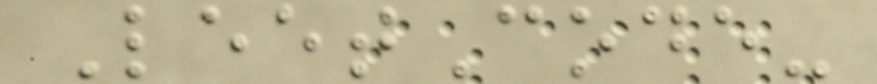LeetCode-
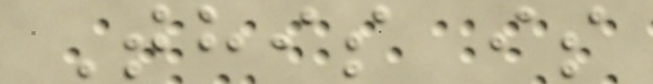This is
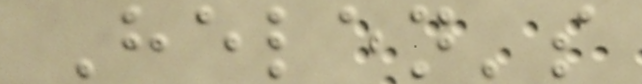Helen's
